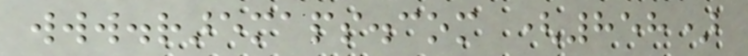www.raremaps.com (858)
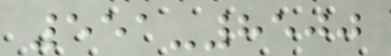551-8500
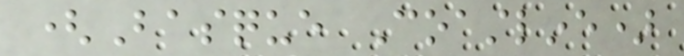(Basque Coastline)
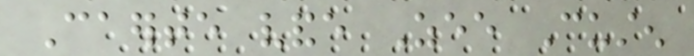Caerte vande Zee Custen
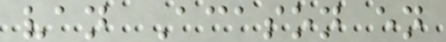van Acason en
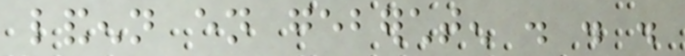landenn en geberchten . . .
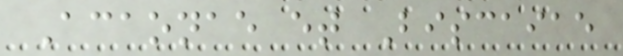Acaonae et Biscaiae
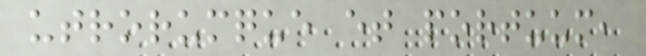utrorumque et portuum,
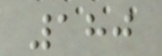180
